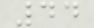44
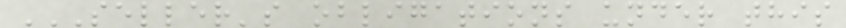SELLER'S OBLIGATIONS UNDER THIS
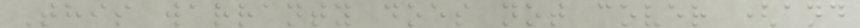This warranty does not cover (and
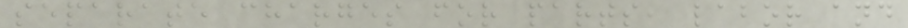separate charges for parts, labor and
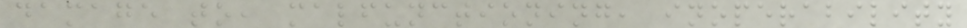damage to, malfunctioning, inoperability
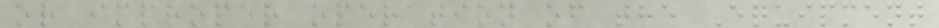or improper operation of the Equipment
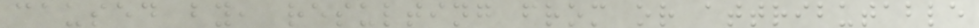caused by, resulting from or attributable
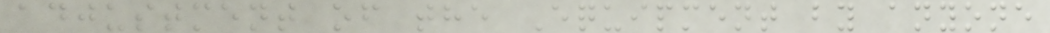adjustment of the Equipment by anyone
